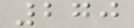270
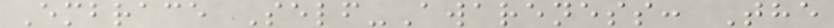Embrace Self-Awareness: The
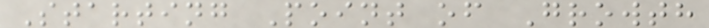Starting Point of Growth
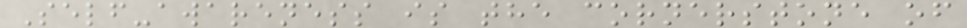Self-awareness is the cornerstone of
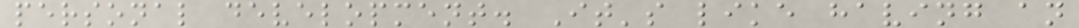personal development. It's like having an
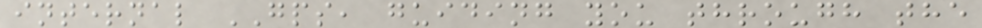internal GPS, guiding you through the
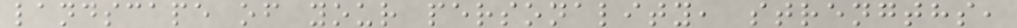landscape of your personality, strengths,
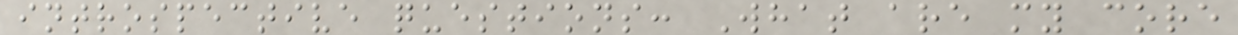introspective questions: What are my core
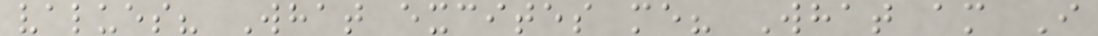values? What excites me? What am I
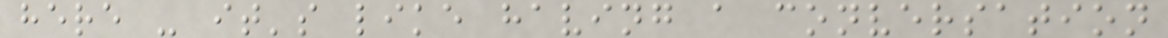here - it's like having a conversation
